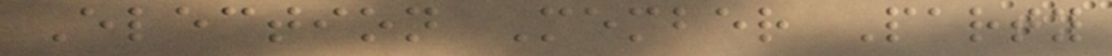Election Member Party
